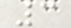3
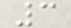3
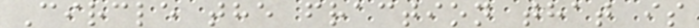Circle the fraction that is
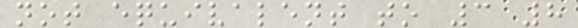not equivalent to 3 8
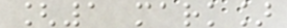[1 mark]
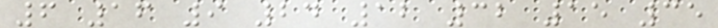6 16 9 24 12 32 15 35
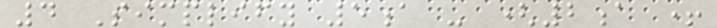4 Simplify 5a - (2a +
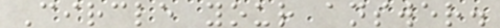Circle your answer.
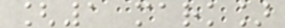[1 mark]
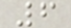6
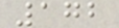172
